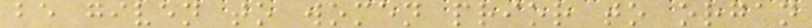be given to women prior to organ
